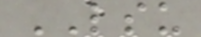LSU
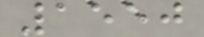1550
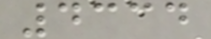4334
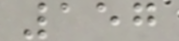157
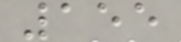155
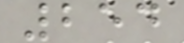254
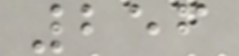256
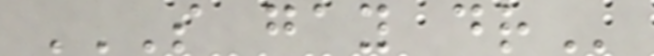S GAY DR
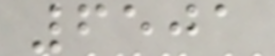6501
